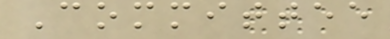Committee
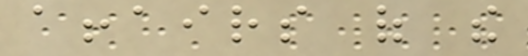affairs of the
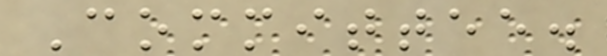Committee.
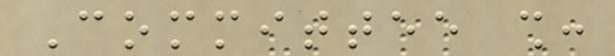Committee shall:
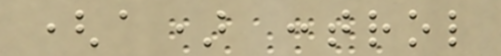(a) control
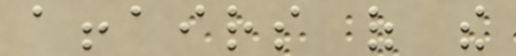affairs of the
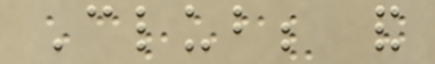Club; and
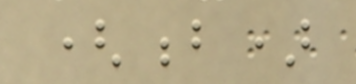(b)
